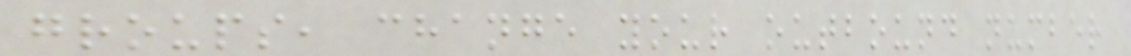groups, change your outbound number
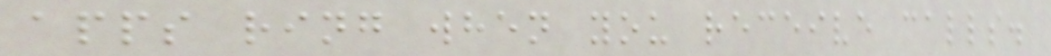apps ring when you receive calls.
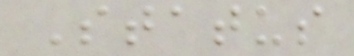Status
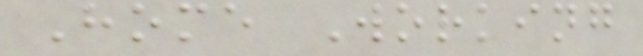Home Working
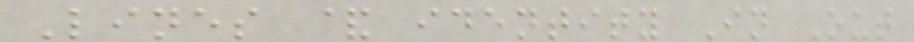Lines & identity In Out
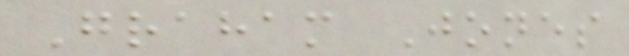Graham Jones
